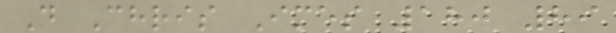D Chris Imes 180 89
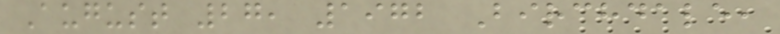August 27, 1972 Birchdale,
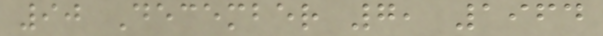90 December 7, 1964
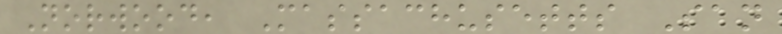Norwood, Massachusetts San
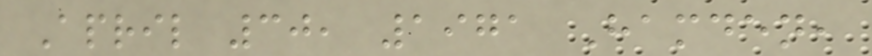April 30, 1971 Hamden,
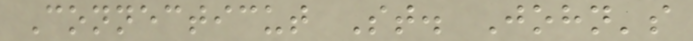Connecticut St. John's
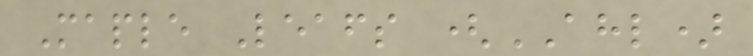Maple Leafs (AHL)
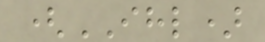(IHL)
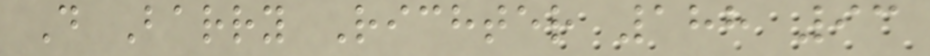D Barry Richter 188 93
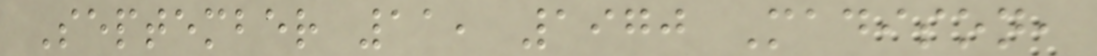September 11, 1970 Madison,
